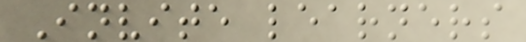Invite learners
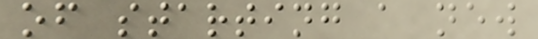of starting a new
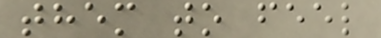them to feel
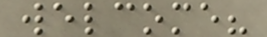welcome?
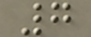7
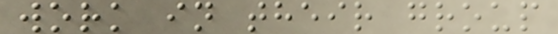work in their group
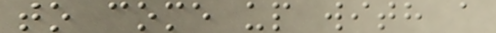to come up with a
